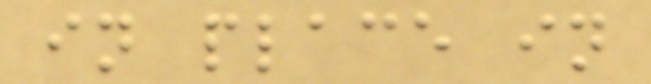in place in
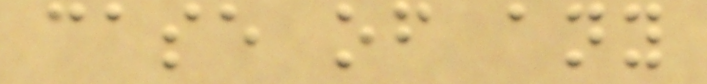case of any
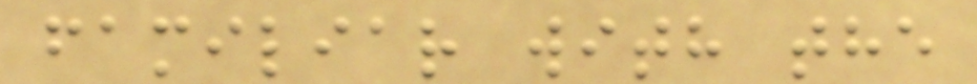familiar with the
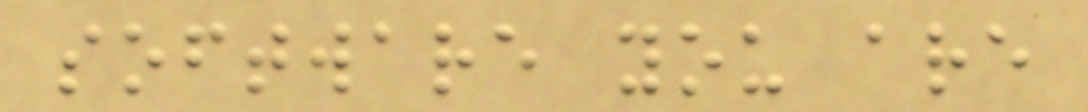software you are
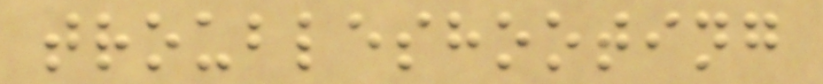troubleshooting
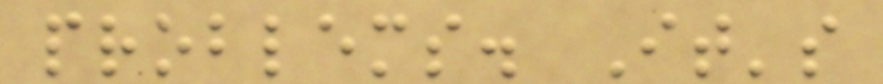problems. It's
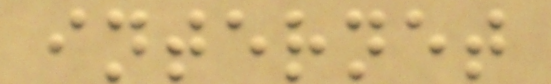internet
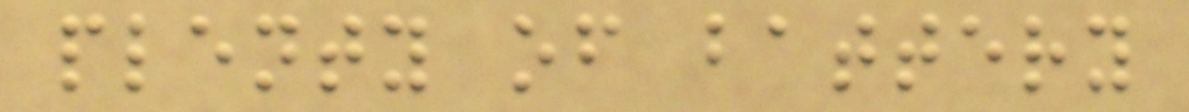plenty of battery
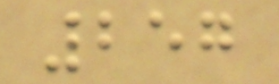257
